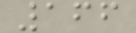166
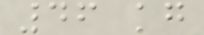46 kg
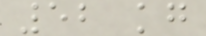52 kg
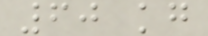60 kg
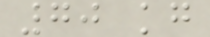70 kg
